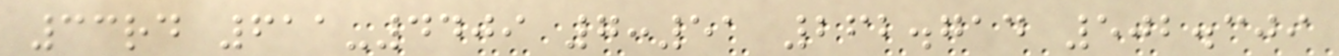33rd 611-4409 7:51 262.714 502.309
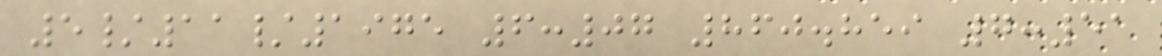5/11/1975 6:07 860.859 7:51
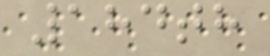184th
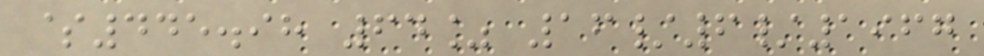$445.98 64% 16/6/1967
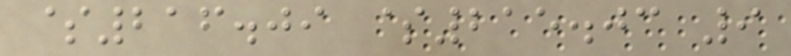$216.09 $215.03 9
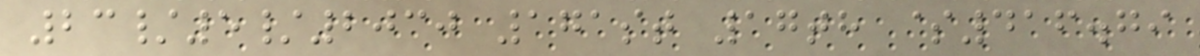23/5/2030 171st 17th $416.79
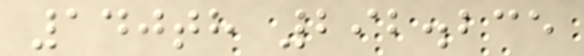140th 292.235
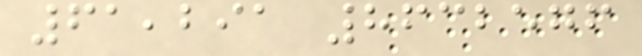61,291 8632576
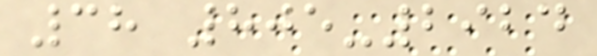38 805-2924
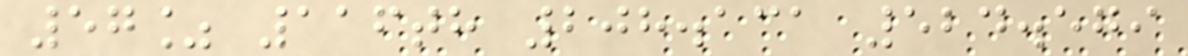57% 116th 208.131 524.579
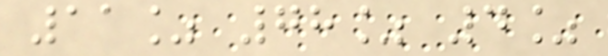11% 78% 4%
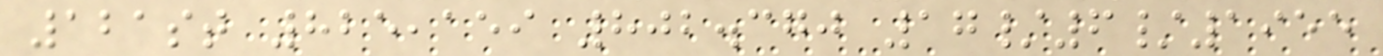121st 825,159 802.370 17/6/1955
